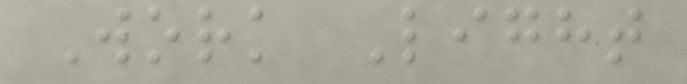Work Light
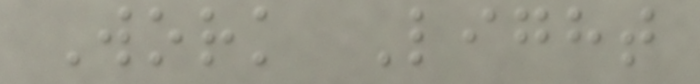Work Light
